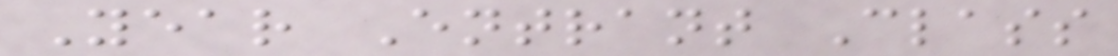Year Entrant Class
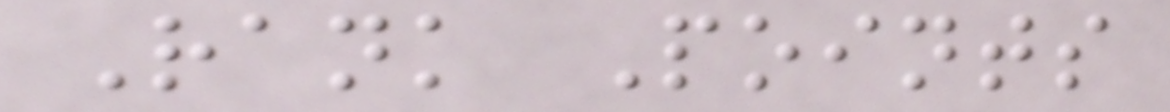Rank Points
